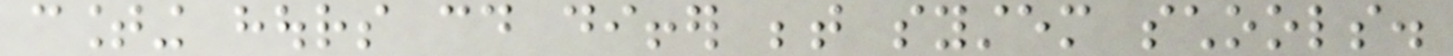counting hours could differ between system schools.
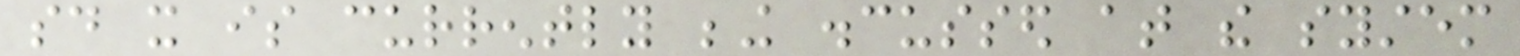said it is currently being discussed at the system
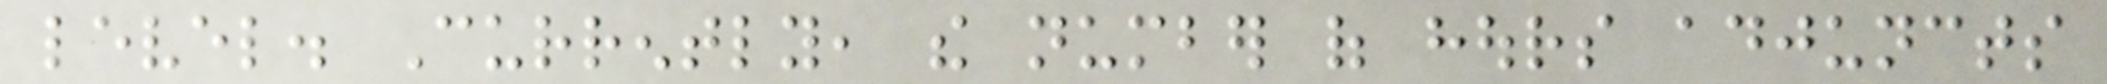level. Currently, the number of hours adjuncts
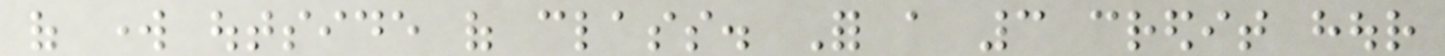of work outside of class. For a 3 credit hour
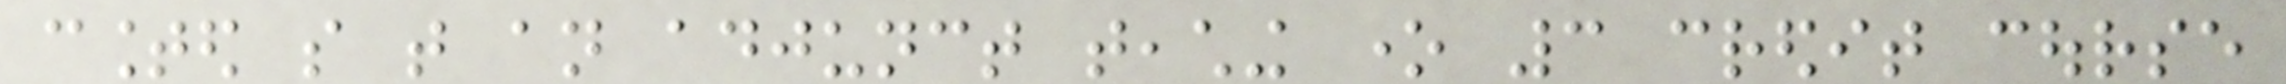counted so that an adjunct teaching one 3 credit course
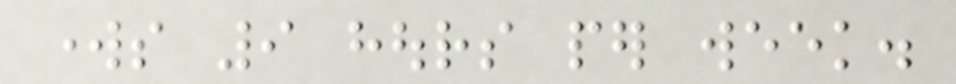works 9 hours per week.
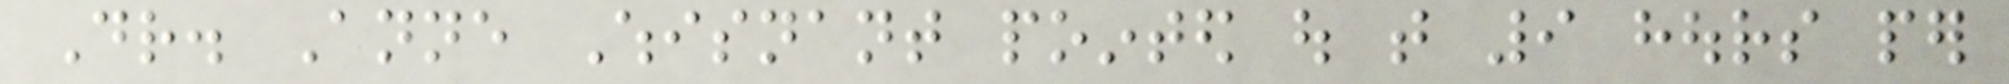Dr. Anne Whisnant pointed out that 9 hours per
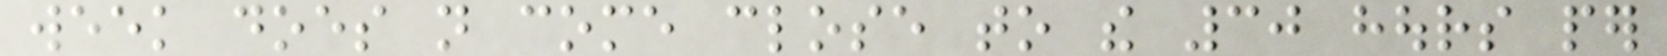week does not come close to the 30 hours per
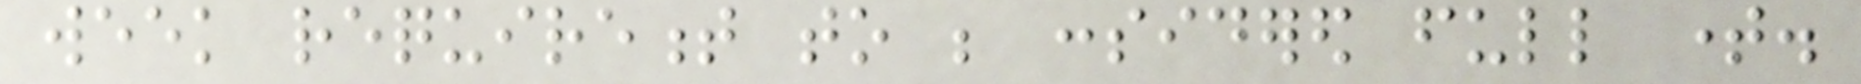week requirement to be considered full time.
